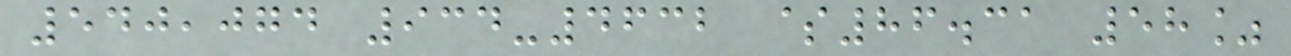540,074 934-4632 $86.31 58%
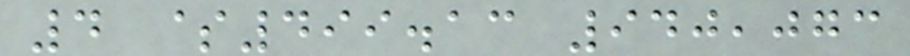4 $499.13 940,073
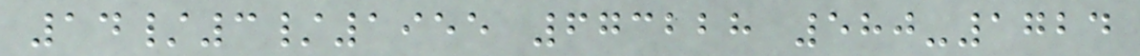14/3/1955 673228 580-1724
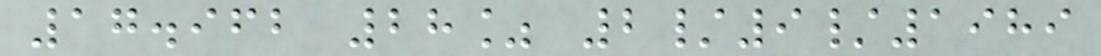17.962 28% 2/9/1989
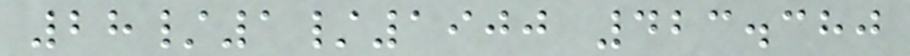28/1/1900 423.380
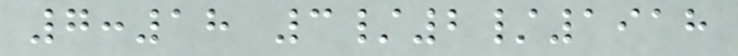7:18 3/2/1918
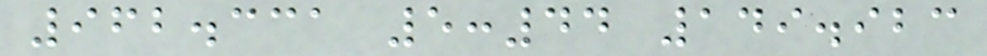962.331 5:44 149.923
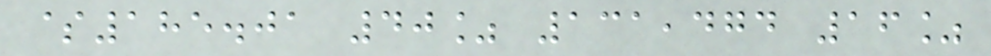$185.01 40% 131,474 16%
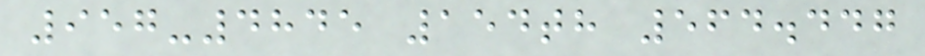957-4845 154th 564.447
